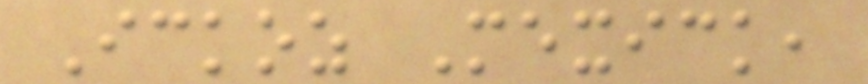Ickoz Mexick,
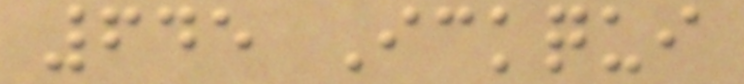645 Ickqui
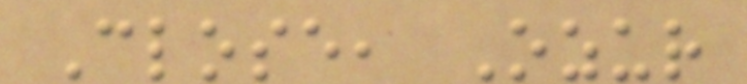Close, Ozur
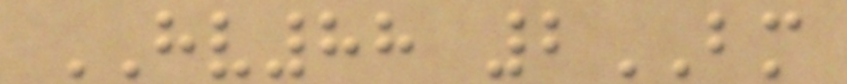HV88 2BM
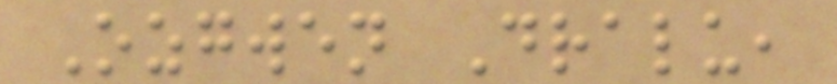Ozgwen Dralu,
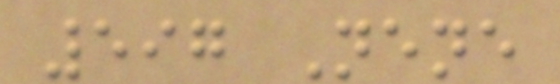597 Nene
